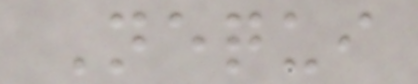Nequi
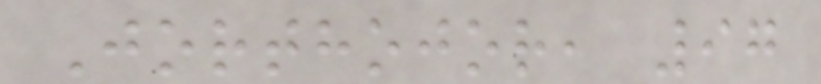Jorthojor, 97
